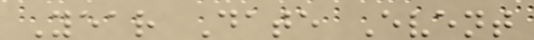Year Date Event
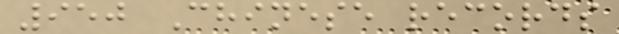950 Chinese records
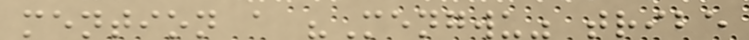mention a "Mengwu" tribe
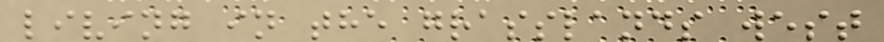living in the grasslands west
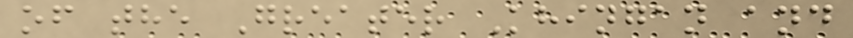of the Greater Khingan and
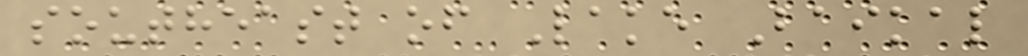southeast of Lake Baikal
